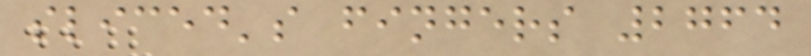sliced's fingers 2764
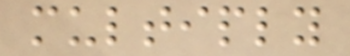multiply
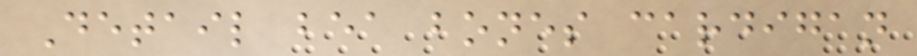Detail bea bones cardigan
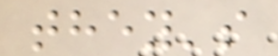they's
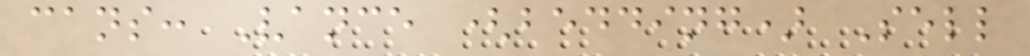cans: Vance (bedding) Sell
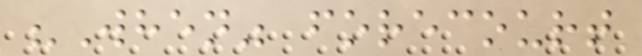"When" forecourt
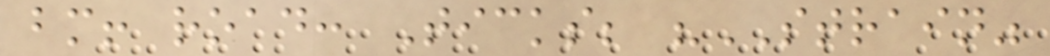bm! road: Ticks; "STRAIN"
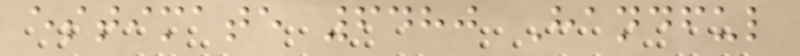estimate 6480 Handful
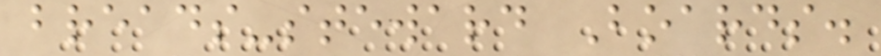breads-steward Boards.
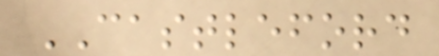CASTLEFORD
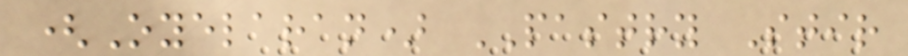(Oyelaran) PASTRY Stir
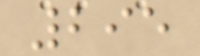295
